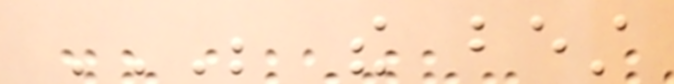BE THE BEST
